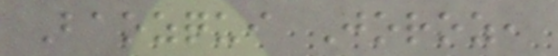Baozqui Joroz,
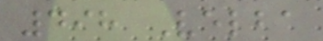498 Velba
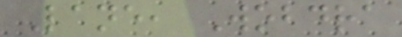Lane, Wobdra
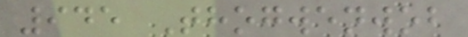945 Thogwenwob
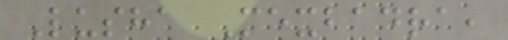Lusha Mexbadra,
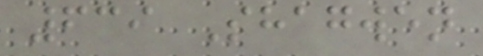639 Shagwen
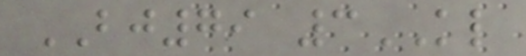BJ79 3KL
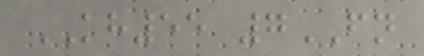KH55 7FN
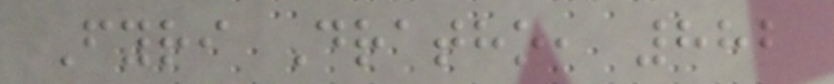Fyri Dratho, 882
